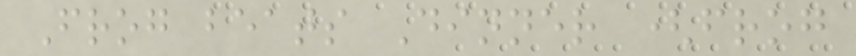Frog beats Dinner (frog
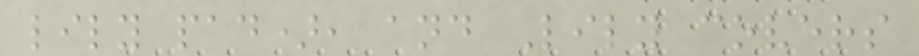lily pad), and Lily covers
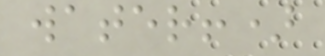water!)
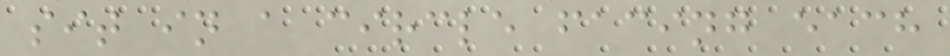sit in a circle facing each
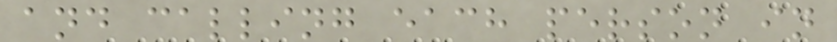and calling each person in
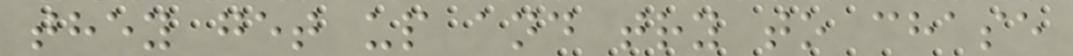they get up and try to chase
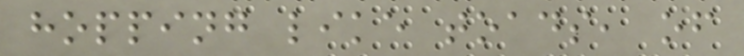hopping like toads, of
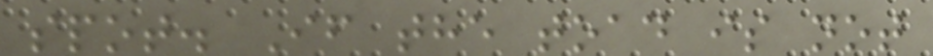spot. If the toad is not
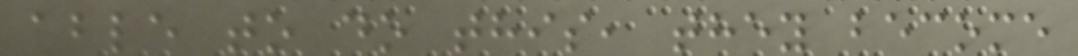able to do this, they become
